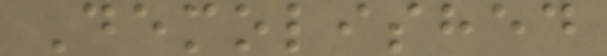Demolished
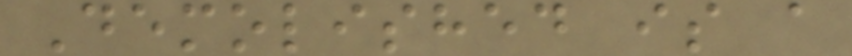Demolished is a
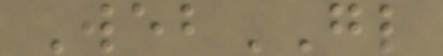WebGL
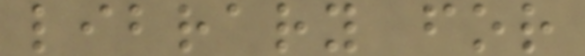library for
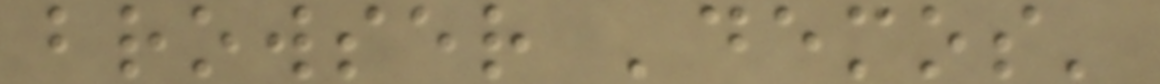browser 'demos'
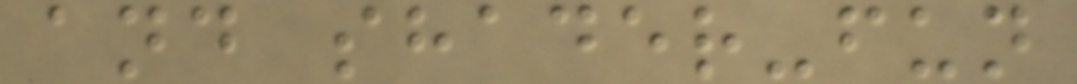and shader-fun
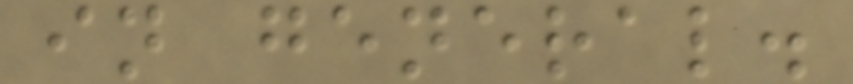in general.
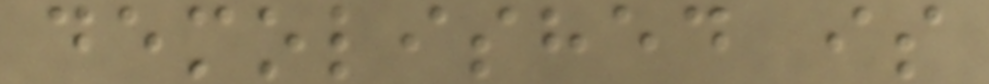demolished is
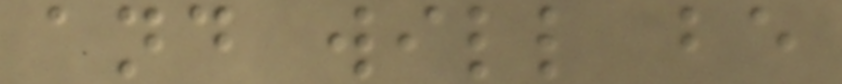and will be
